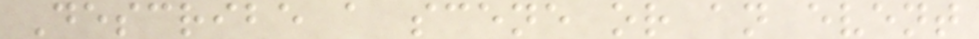Describe a scene or an event
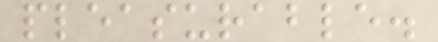pleasurable.
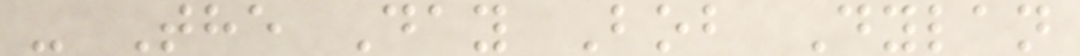- The Day Bob Dylan
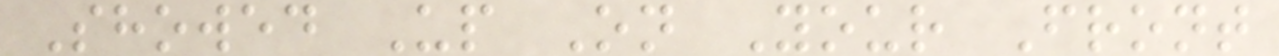Showed Up On Your Front
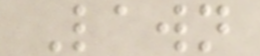Lawn
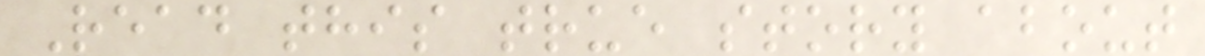Read this true story about
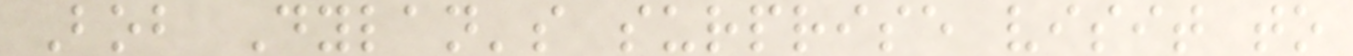Bob Dylan's surprise visit to
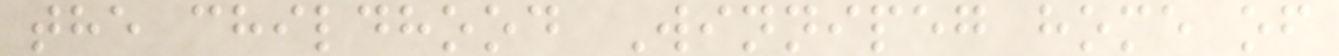the childhood Winnipeg home of
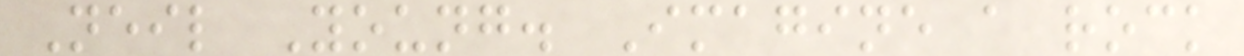Neil Young. Imagine a rock
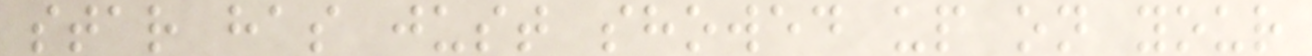star has just showed up on your
